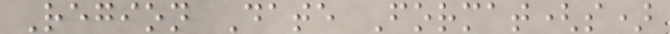Region Date Format(s)
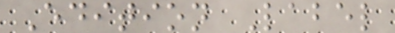Edition Label
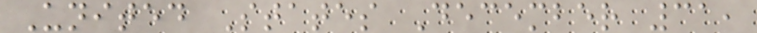United States December 31,
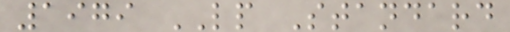1979 LP Standard
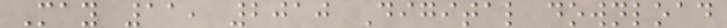May 11, 2010 Digital download
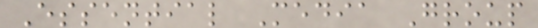Essential Media Group
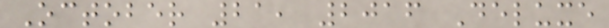October 21, 2016 Deluxe
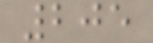205
